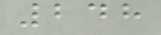248
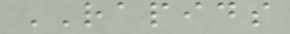RAPIDS
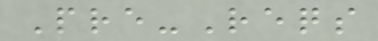Pre-Reqs
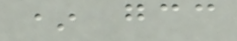* gcc
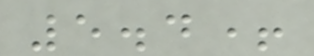5.4+
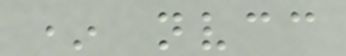* nvcc
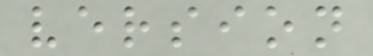version
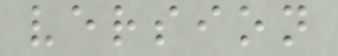version
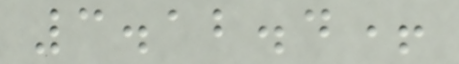3.12.4+
